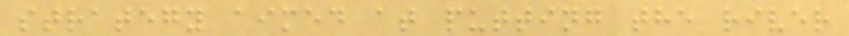strategy aimed at putting the river
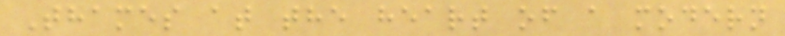Thames at the heart of a modern
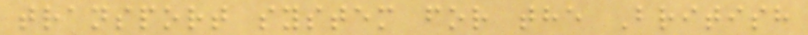transport system for the British
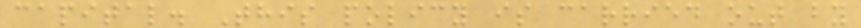capital. This policy is carried out by
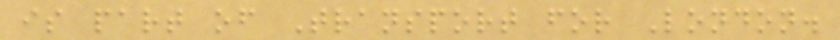is part of Transport for London.
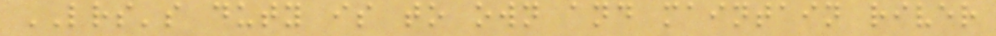LRS's duty is to own and maintain river
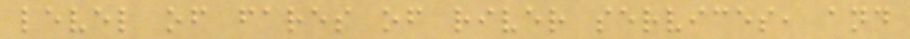level of fares of river services, and
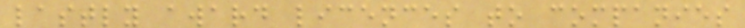lastly award licences to companies
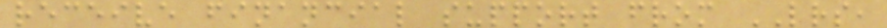receive financial support from LRS,
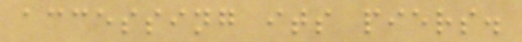accessing its piers.
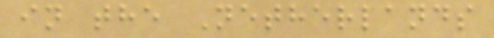in the Netherlands
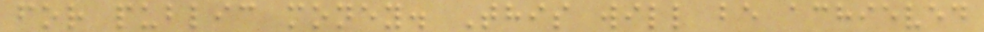for public money. This will be achieved
